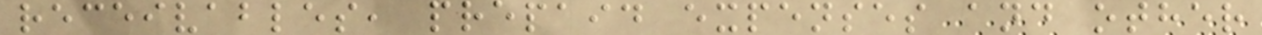receivables, prepaid expenses and other
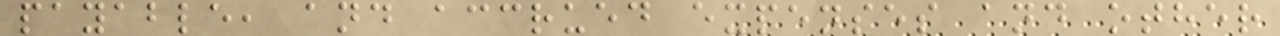payable, and accrued expenses and other
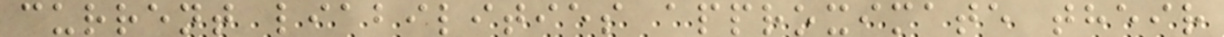current liabilities approximate their
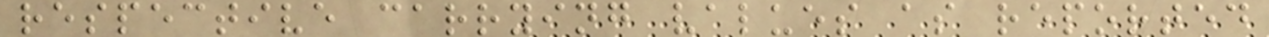respective carrying values as reported
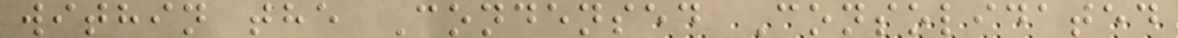within the Condensed Consolidated
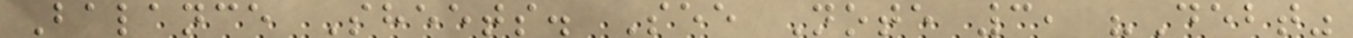Balance Sheets. See Note 3, "Debt"
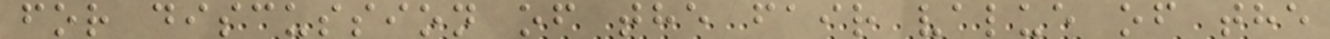for discussion of the fair value of the
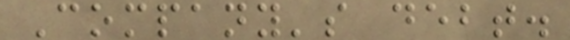Company's debt.
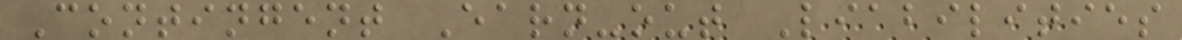Contingent Earn-out Liabilities
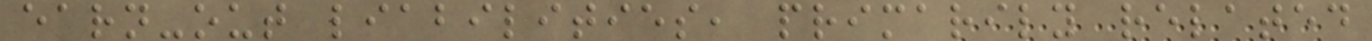earn-out liabilities, primarily related
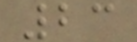23
